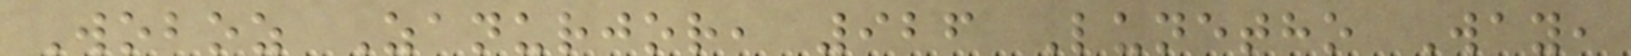Woboz Zanurjor, 926 Lunetho Way,
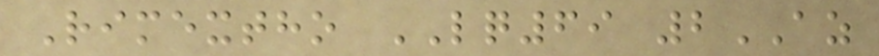Rimextho LQ69 2AZ
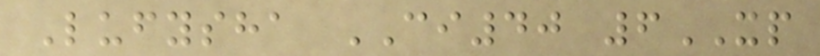Lufysha CI40 6XP
